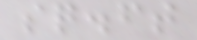sq.ft
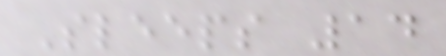Sleeps 14
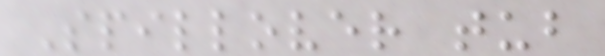Spillover tub
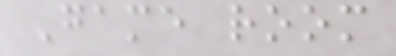Game room
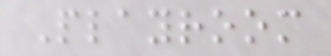Playroom
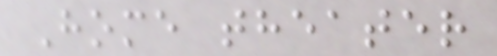Home theater
